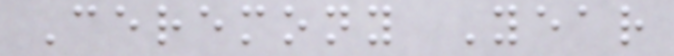Ceremony Year
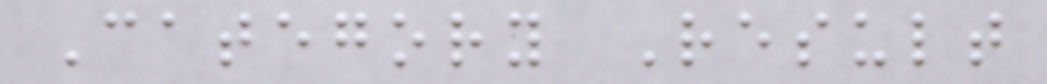Category Result
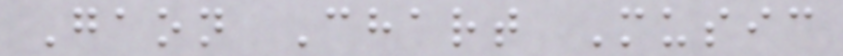Gaon Chart Music
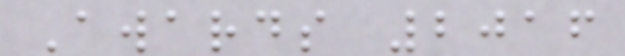Awards 2016
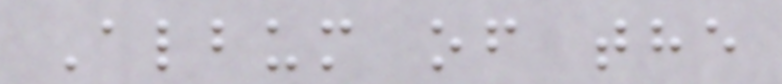Album of the
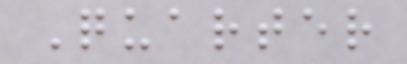Quarter
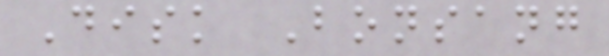Disk Bonsang
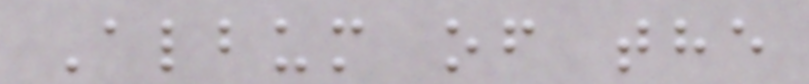Album of the
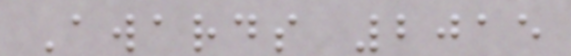Awards 2015
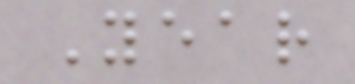Year
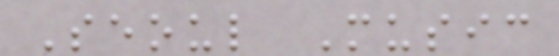Seoul Music
